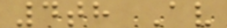4th Av
